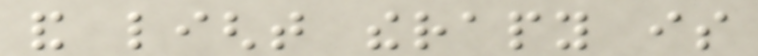and light therapy is
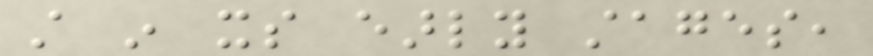still in its early stages,
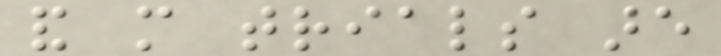and more trials are
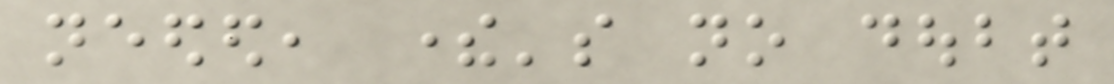needed, there's no doubt
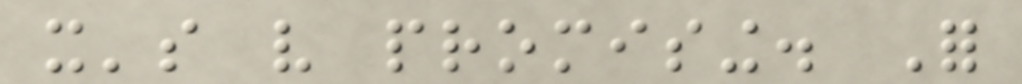it's very promising. For
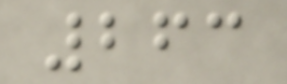263
